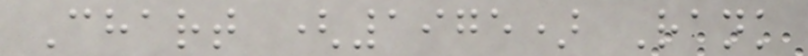Chart (1975) Rank
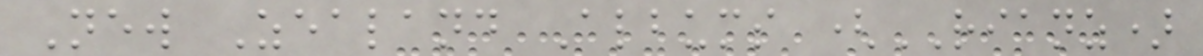New Zealand Albums (RIANZ)
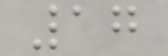17
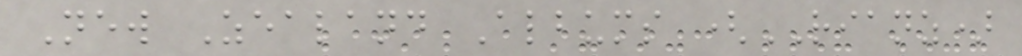New Zealand Albums (RIANZ)
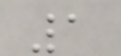1
